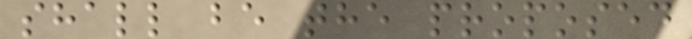shall be the proposed
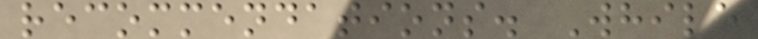recommendations. While
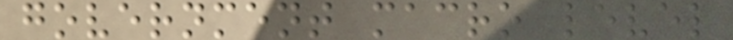government macro level
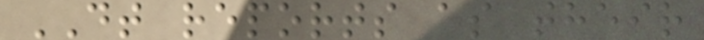DT reports as their
